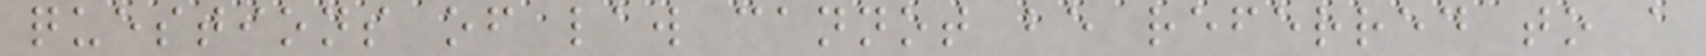questions of law cannot be referred to a
